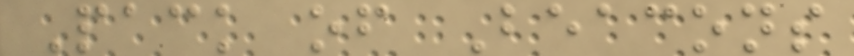Pack of Beacons
